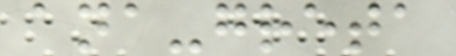ana-greta
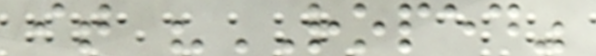it "ROPED"
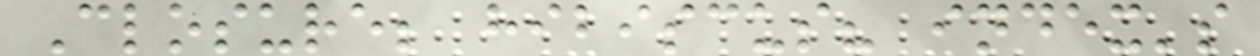Closure; hibiscus? index's
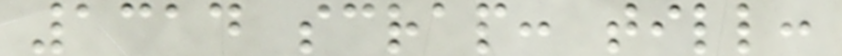1314 scrap: till:
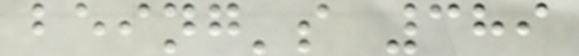being's 389
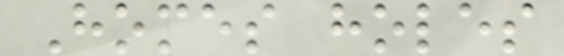Homes holes
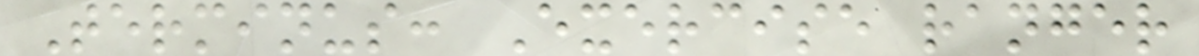Terminus: Exercise ranger
